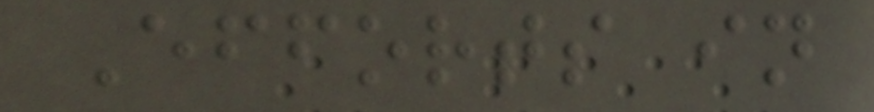Efforts in
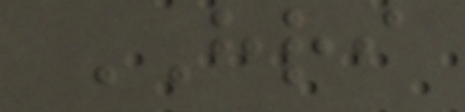HRI
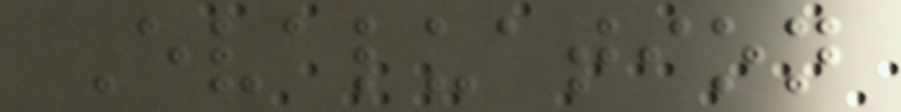Evaluation
